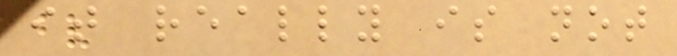it really is not
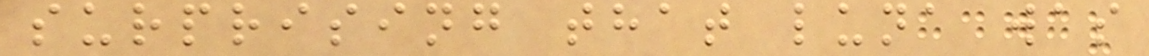surprising that luna was
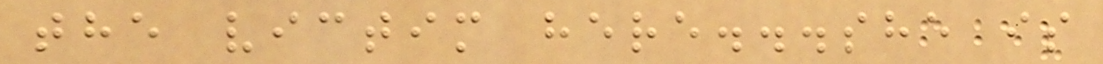the victim here...she is
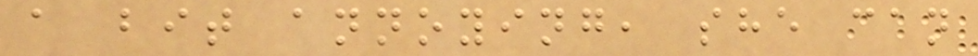a bit annoying, she can
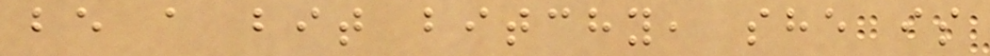be a bit bitchy, she is
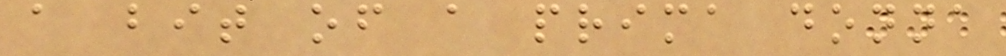a bit of a prima donna
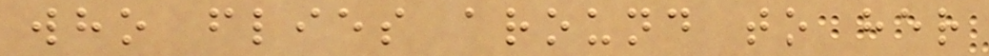who flies around to her
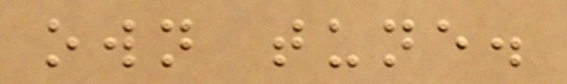own tune.
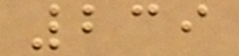239
